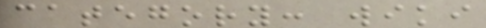category: wiki
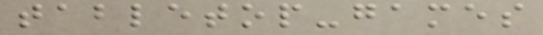tabletop-games
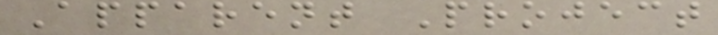Apparent Project
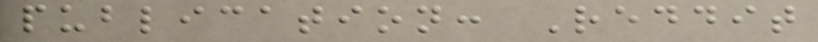publication: Reddit
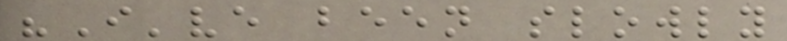"I've been slowly
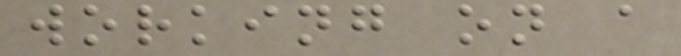working on a
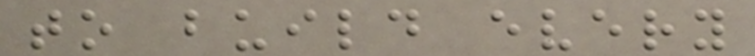to build every
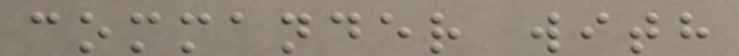commander with
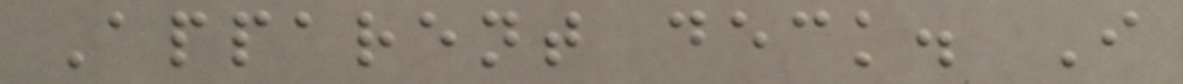Apparent deck. I
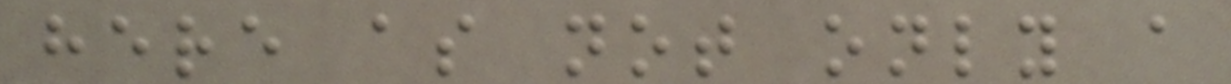here as not only a
